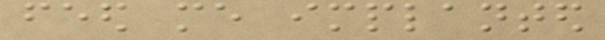feed me implanted
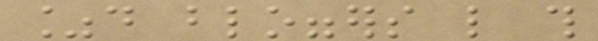%d bloggers like this
